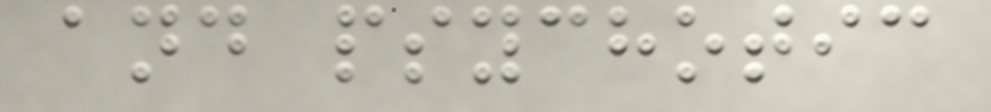and psychotic
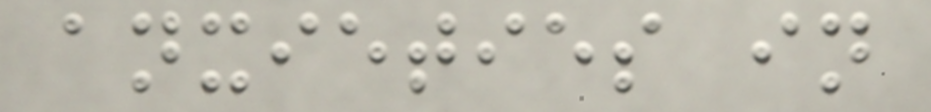anxieties in
